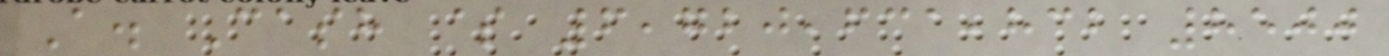A. Cash $ 6,720,631,832 8500
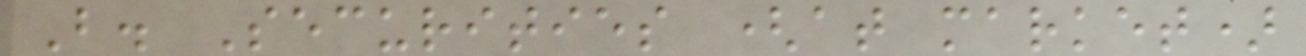B. Securities (at market)
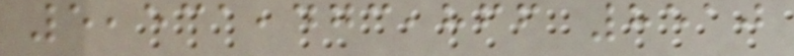5,531,473,866 8510
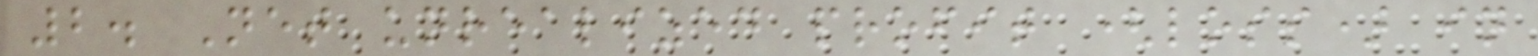2. Net unrealized profit (loss) in
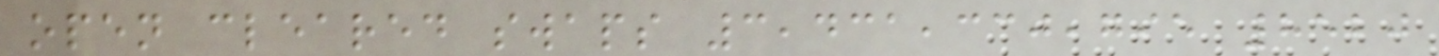open cleared swaps 3,431,330,795 8520
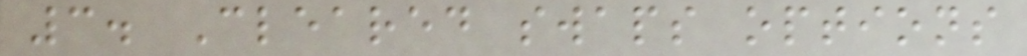3. Cleared swaps options
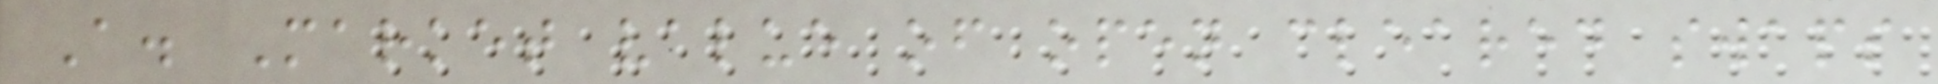A. Market value of open cleared swaps
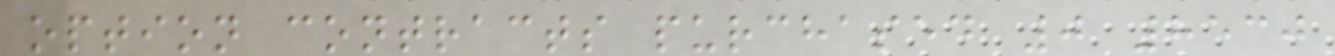option contracts purchased 0 8530
